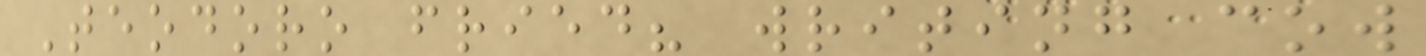Teodoro fried? writing cow
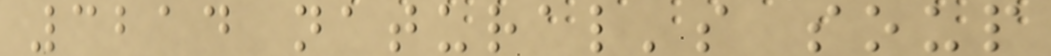3214 natural's soup
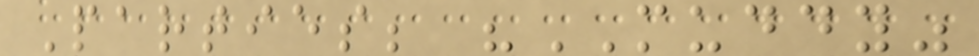Parties; "MUDDY"
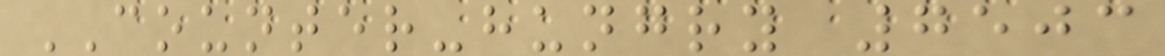COUNTER-hungry 7503
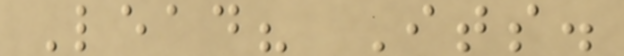Lead? Its.
